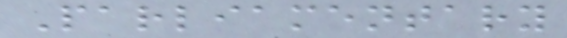Parliamentary
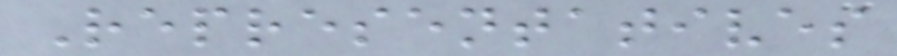Representatives
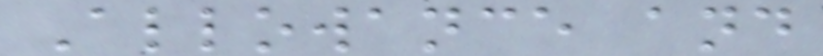Allowance and
